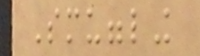Smuggling
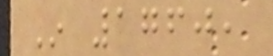In 1760,
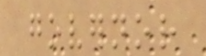governor
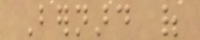Bernard of
